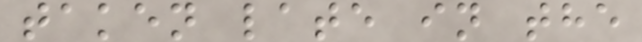taken late in the
